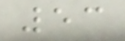53
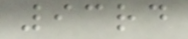93rd
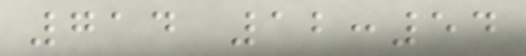714 12:54
